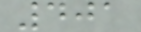401
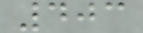403
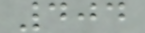404
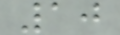10
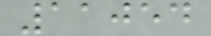11054
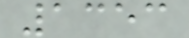1353
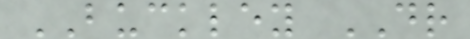BUCKLEY DR
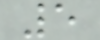5
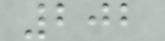202
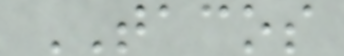TACOS
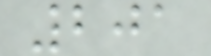201
